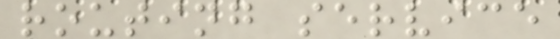routing service
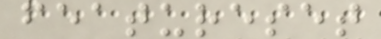featureset
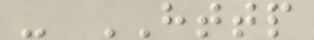- HTTP
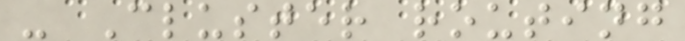- Cluster routing
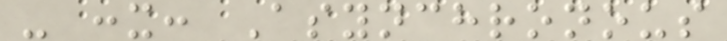- :x: Asynchronous
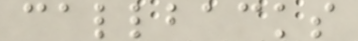callbacks
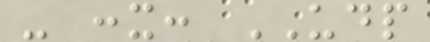- :x: UDP
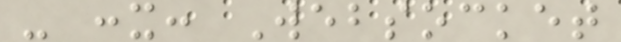- :x: Websocket
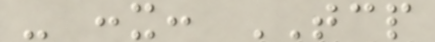- :x: TCP
